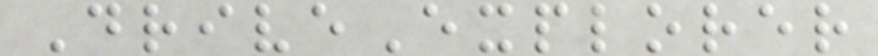DriveExplorer
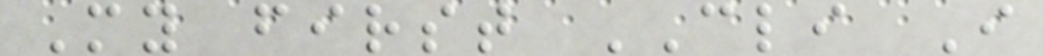My first CLI I
